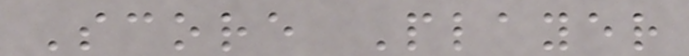Score Player
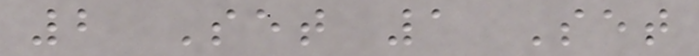2 Set 1 Set
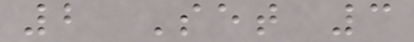2 Set 3
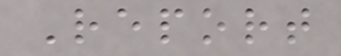Report
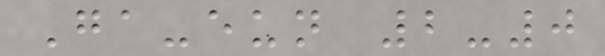Ga-eun 2-0
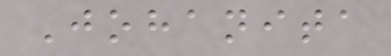Johanita
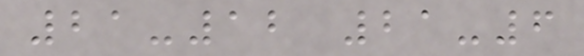21-12 21-6
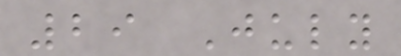29 July
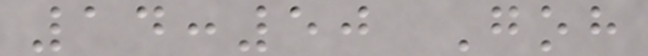14:50 Goh
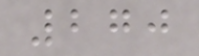270
